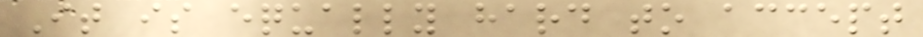It is equally hard to accept
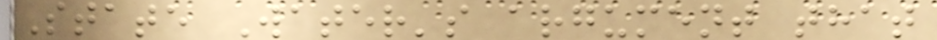State Water's argument that
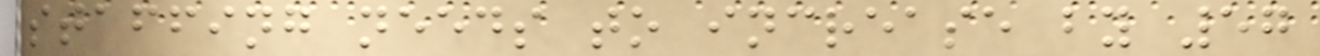staffing needs to increase by 57
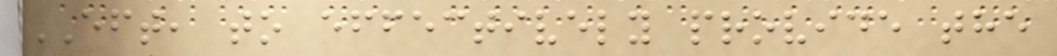EFT, to effectively provide the
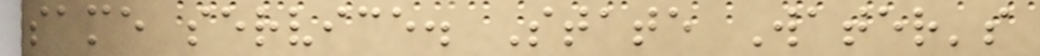same service. State Water's
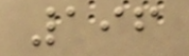196
